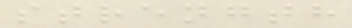strength
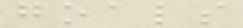goals
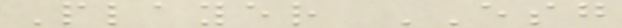Player ESG
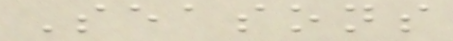Seasons
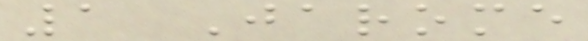1 Jarome
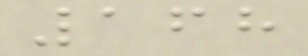168
